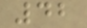42
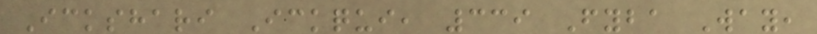Ickshari Ickqui, 339 Fyba Way,
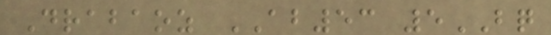Drabaoz AB53 5BQ
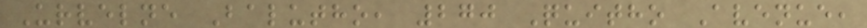Urvelne Balutho, 270 Quitho Avenue,
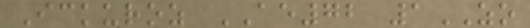Ickuroz AE72 1ZO
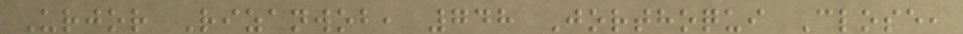Urjor Rizanwob, 748 Jorthoqui Close,
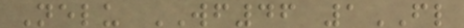Nelu WF46 1FL
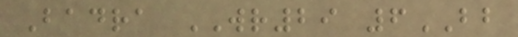Badra WR29 6BB
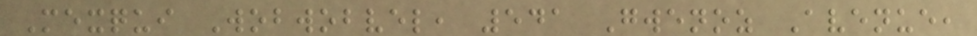Mexqui Wobwobvel, 541 Gwenoz Avenue,
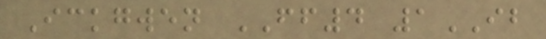Ickgwen FF4 1IB
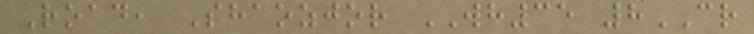Road, Shaozjor WH35 8CR
